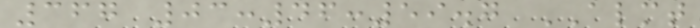367 03:46:59.7 ALMT
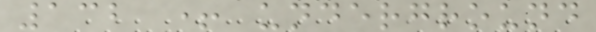132 + underground
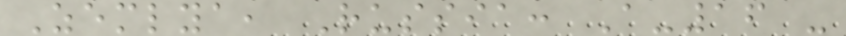Zemlya, Russia: A-16 -
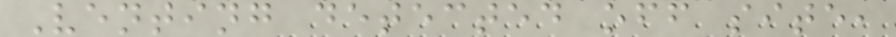Venting detected off site,
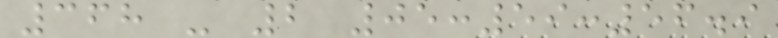368 - 2 05:59:56.9
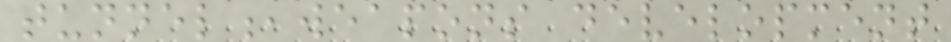tunnel,weapons development
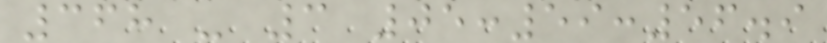368 - 3 05:59:56.9
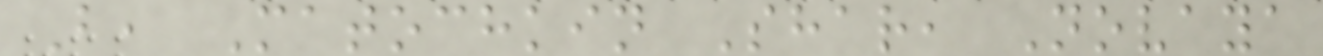B, Matochkin Shar, Novaya
